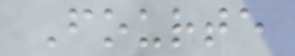Fourte
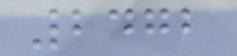2472
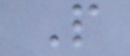P
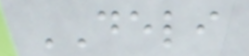DELI
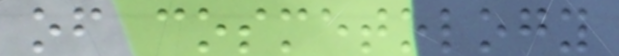of cosmetology
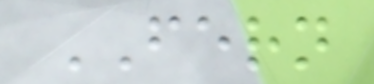FERN
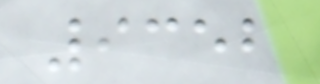9352
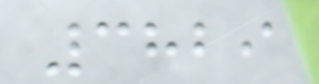3829
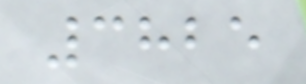3825
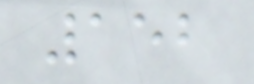152
